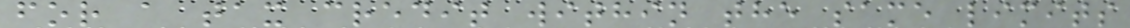for a tax credit within the same limits
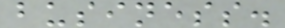business.
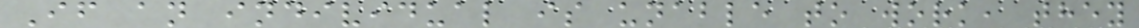If an individual is unable to work, they
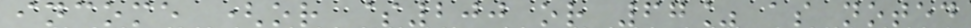income (or $200 or 67% as noted
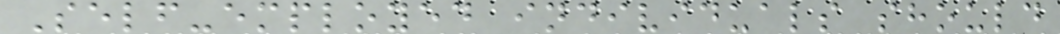Self-employed individuals should
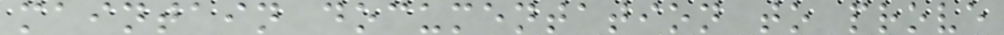maintain documentation to prove
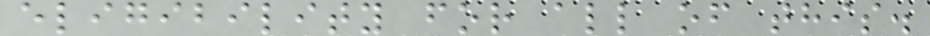eligibility for all of this.
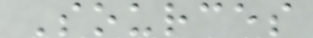Sources
